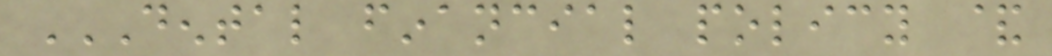DENTAL FINANCIAL POLICY &
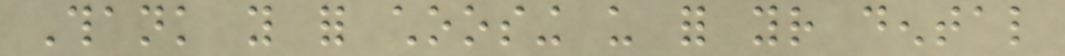Thank you for choosing us for your dental
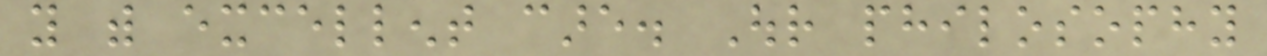you with excellent care. Our philosophy
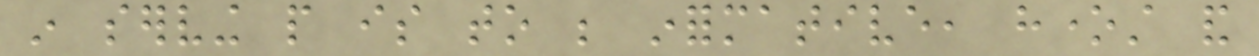in serving people is to be informative, honest and
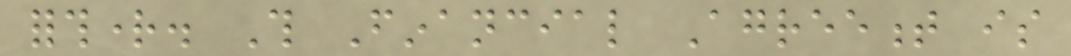forthright. This Financial Agreement is
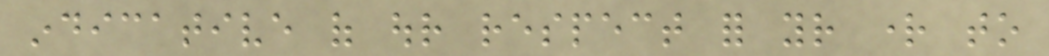indicative of our respect for your right to
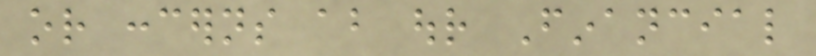or concerns about our Financial
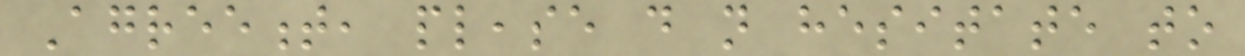Agreement, please do not hesitate to
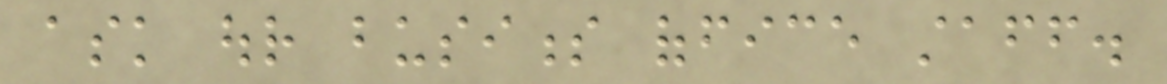ask our business office staff.
